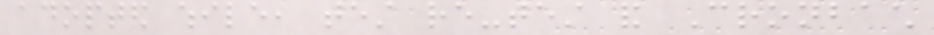adopted while, test re-test and Cronbach
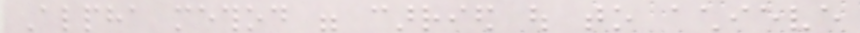Alpha method were carried out to achieve
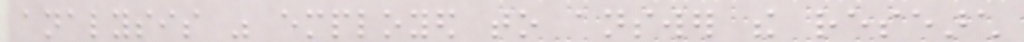analysis was employed to answer the research
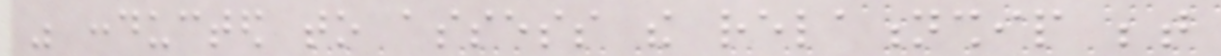was conducted to assess the relationship between
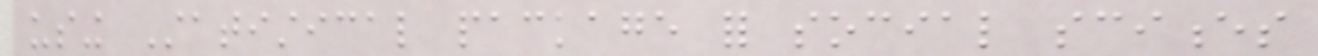using Statistical package for social sciences
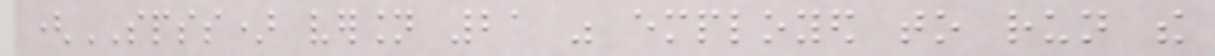(SPSS) version 21 was employed to run the
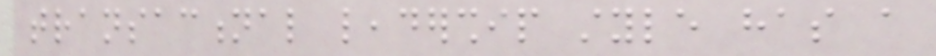transactional leadership style has a
